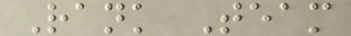Rank Team
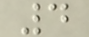4
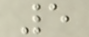5
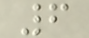6
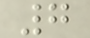7
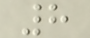8
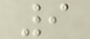9
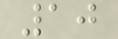10
